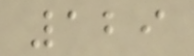129
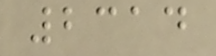2314
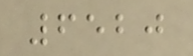6520
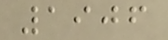1906
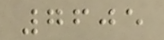7605
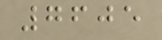7605
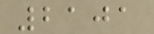2101
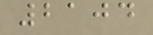2104
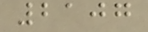2107
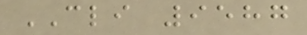CLI 9587
